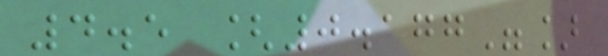4.5 [0.177"]
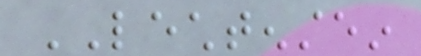LECHTENSTEIN
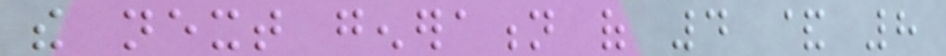the next generation of 4 & 8
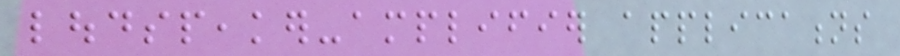loudspeaker-amplifier applications
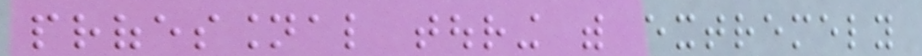professional touring with extremely
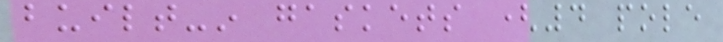built-in gaskets (4 pole
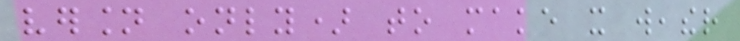version only) to make it weather
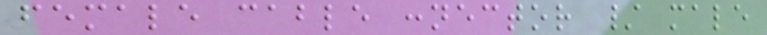female cable connector / male
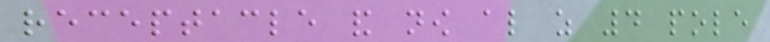receptacle and now also as 4 pole
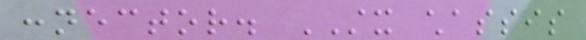connector. STX chassis
